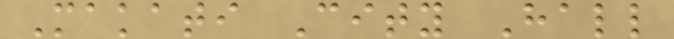Makati City Hall
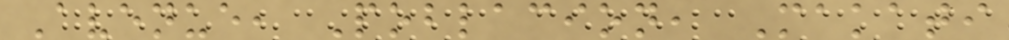Avenue, Poblacion, Makati
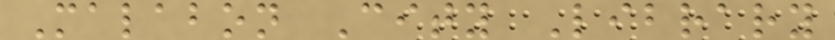Malabon City Library
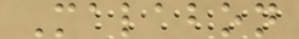Malabon
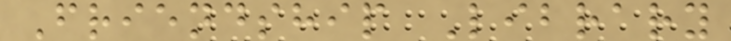Friendship Library
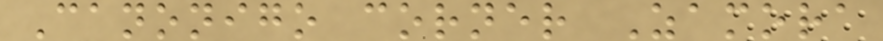Canonigo corner Zamora
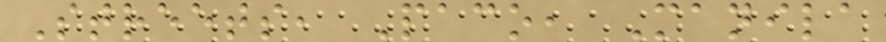Streets, Paco, Manila
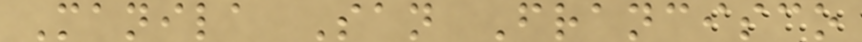Manila San Francisco
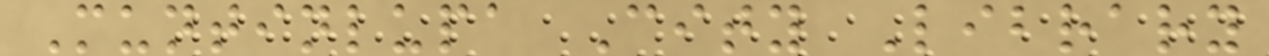Muntinlupa City Library
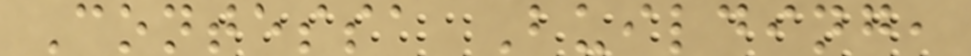Contessa Building,
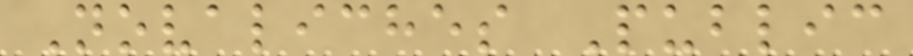Novaliches Public
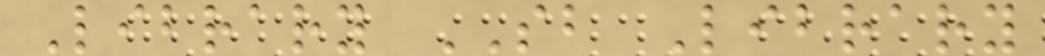Library SB Library
